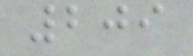209
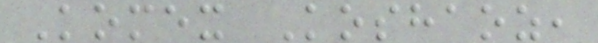Komex Koshaoz,
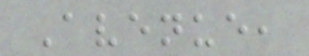Avenue,
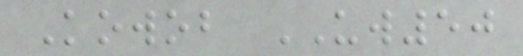Kowob UW50
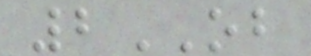2OB
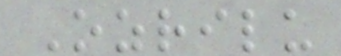Ozrilu
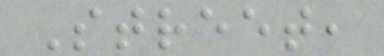Street,
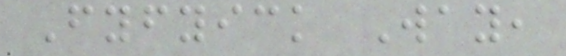Fyfyick Way,
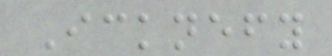Icknefy
